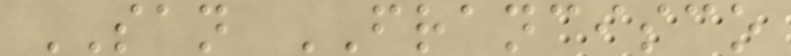SAN FRANCISCO
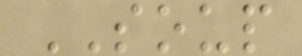SOUP
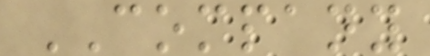COMPANY
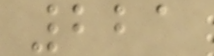221
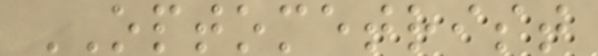OPTOMETRIST
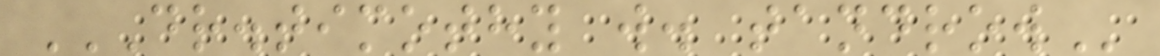DR.TIMOTHY W. TANDROW
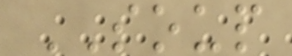SOUP
